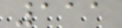111
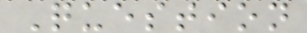Question
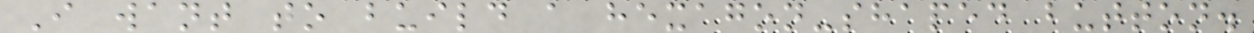I want to build a hexagon-shaped button.
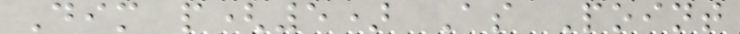Dim p(5) As Point
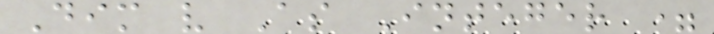Dim v As Integer =
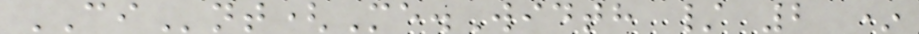CInt(Me.Width / 2 *
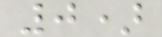0)
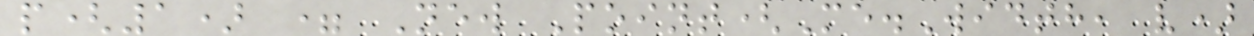p(1) = New Point(Me.Width, v)
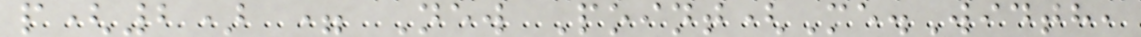p(2) = New Point(Me.Width,
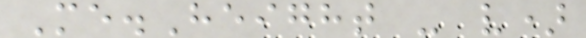Me.Height - v)
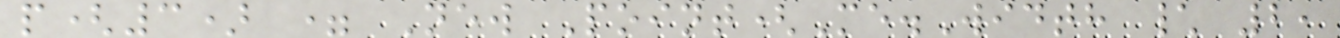p(3) = New Point(Me.Width \ 2,
